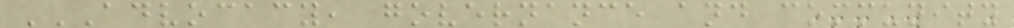ADVOCACY, GOVERNANCE AND COMMUNITY
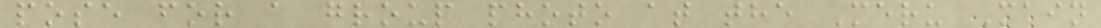pose for a group photo at the Meru Main
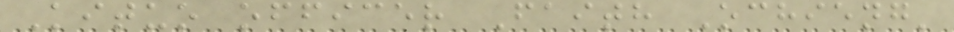Kituo officer Faith Ochieng'
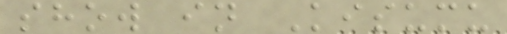show in Kisumu
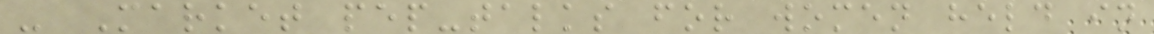- Market pep-talks for women held in
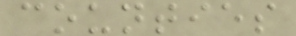counties
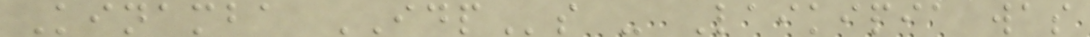Kinamba IDPs - Laikipia was
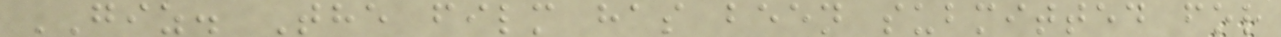GIZ. The film has been submitted for
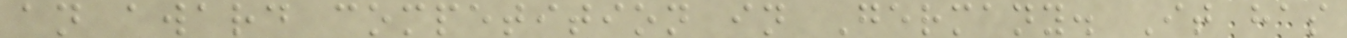an award competition in Germany. It has
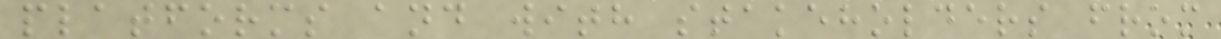platforms and with stakeholders from
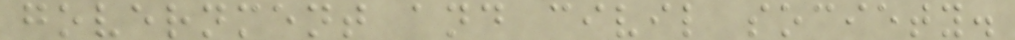government and civil society.
